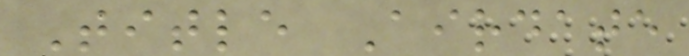Title Airdate
